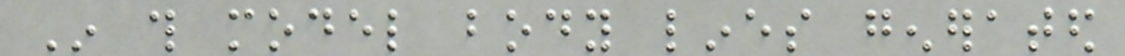In this model body lines generated
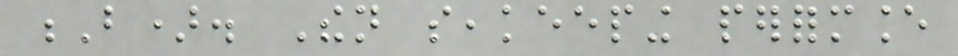B). Then seakeeping performance
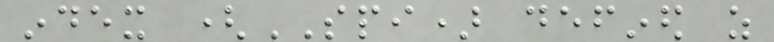index (SPI) defined as
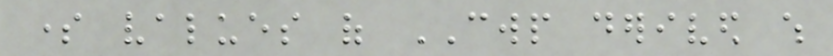some values of CWP derived which
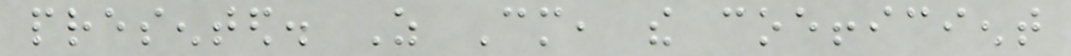presented. As Cm, the coefficient
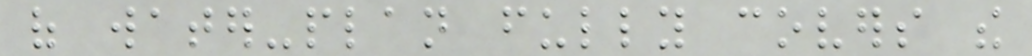of water-plan fully covers the
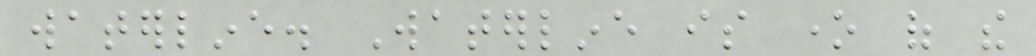waterline. Waterline is one of the
